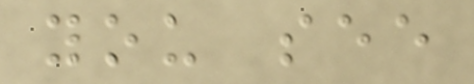you see
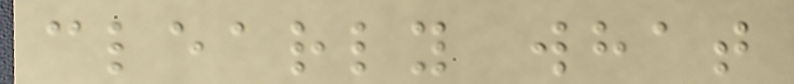clearly what
